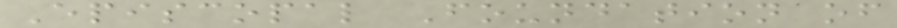Episcopal Foundation of
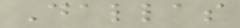Dallas
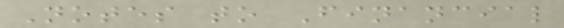Notes to Financial
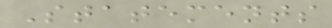Statements
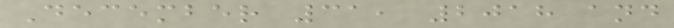December 31, 2018 and
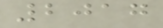2017
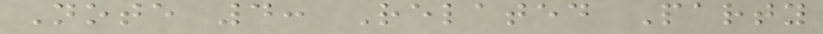Note 4: Related Party
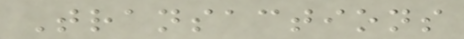Transactions
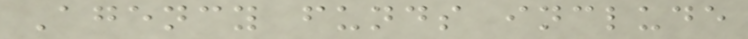Agency funds include
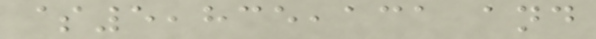$5,835,131 and
